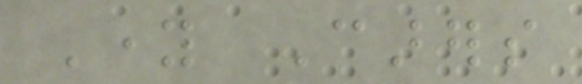Young Carers
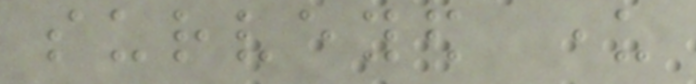surveyed under
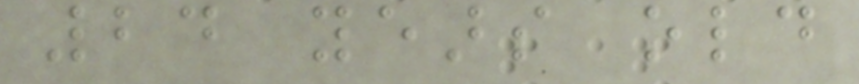24 years old
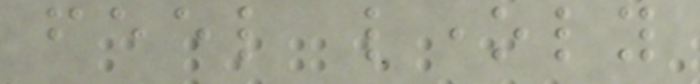feel lonely
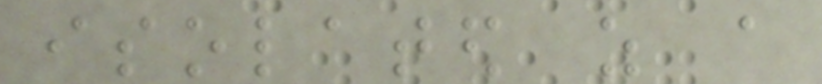isolated as a
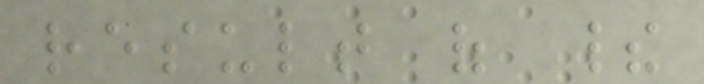result of their
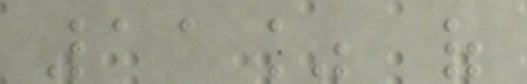11% of
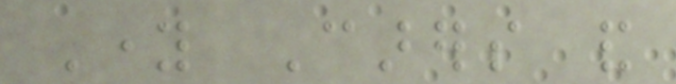Young Carers and
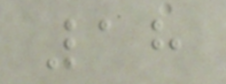18
